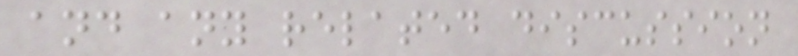and any related discussion
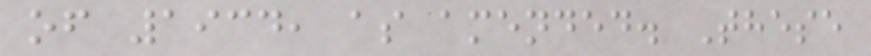of 1934, as amended. These
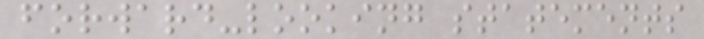forward-looking statements
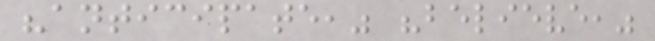"anticipate," "believe,"
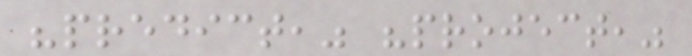"predict," "project,"
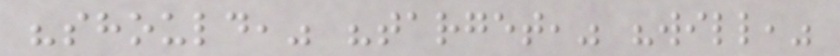"should," "target," "will,"
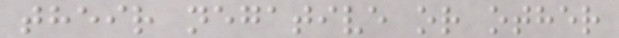their negative or other
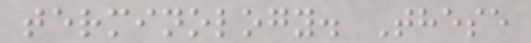terminology. These
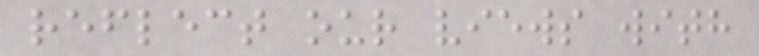reflect our views with
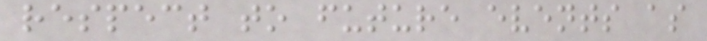respect to future events as
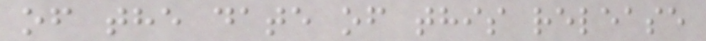of the date of this release
